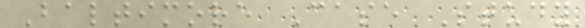Baltimore Case Study
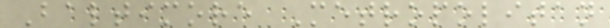Baltimore Metropolitan
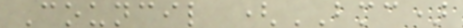Council (BMC)
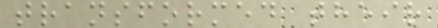transformed their
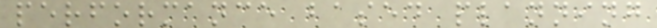performance based planning
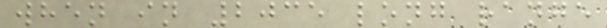when in 2035 long range
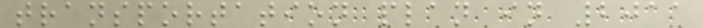transportation plan in 2011
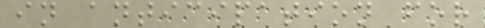in anticipation for
